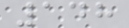148
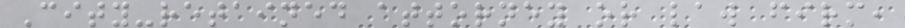City-retained attorney or law firm,
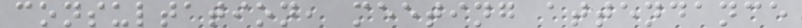consultation, meeting attendance
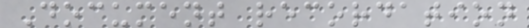Document recordation
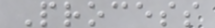Process
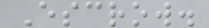Escrow.
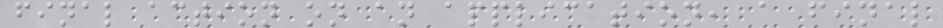final action on an application, a final
